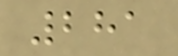281
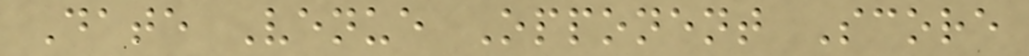Date Venue Opponent Score
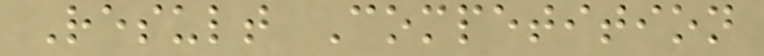Result Competition
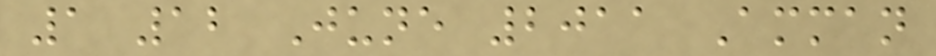1 12 June 2011 Amman
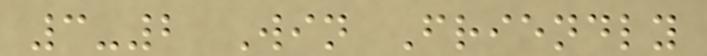3-2 Win Friendly
